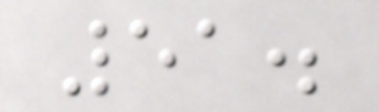51.
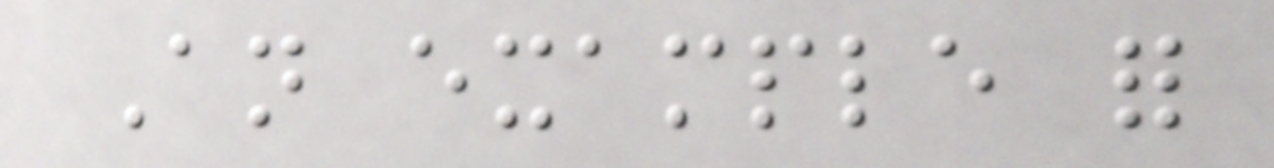An example for
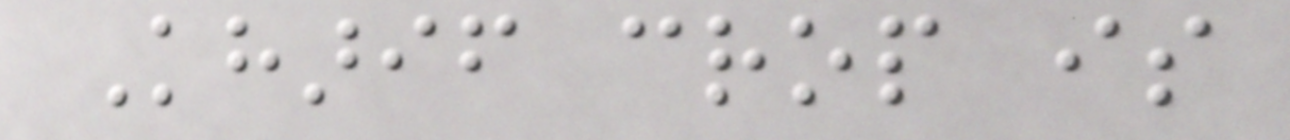Kharif crop is
